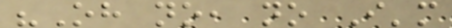"Oh no, no I'm
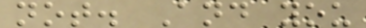not. And you
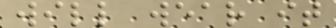will wear it
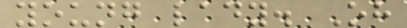young lady. Oh
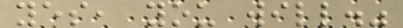yes, you will."
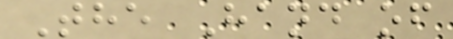The Hand of
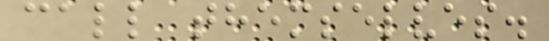call themselves.
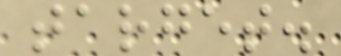target.
